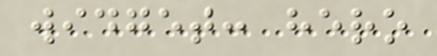widget: hero
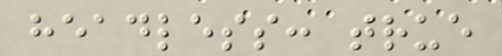headless: true
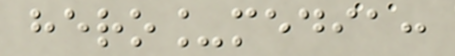hero_media:
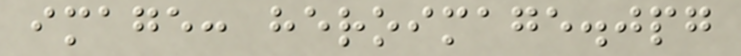image: heroimage.jpg
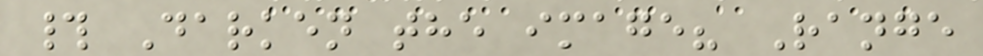# Darken the image? Range
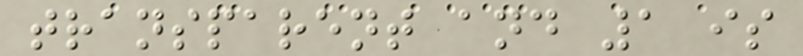transparent and 1 is
